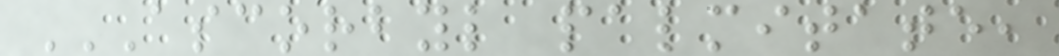ASCORBYL PALMITATE,
